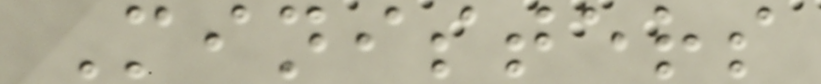Ministers
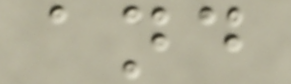and
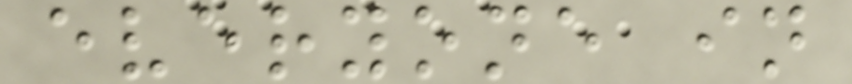everyone in
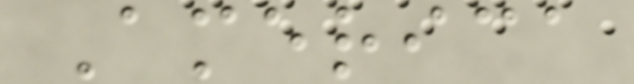America
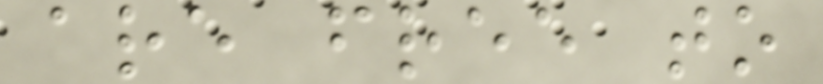are free to
